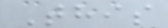This
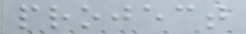project
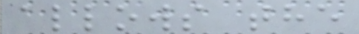allows the
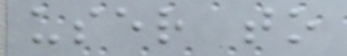user to
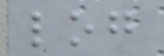log
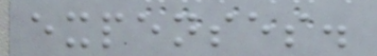expenses.
